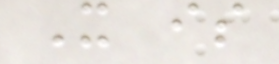It is
